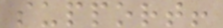support!
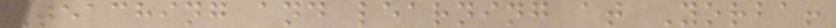Teaching and learning at Yorba!
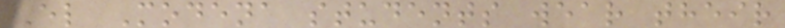El Modena students wear their
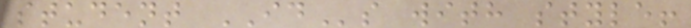student IDs with style!
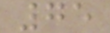75
